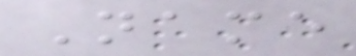Name
